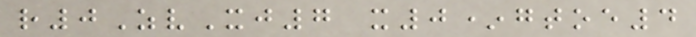r0ZvXj7 x0*gtoe4
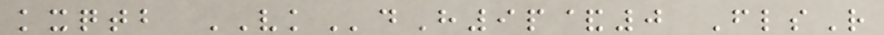kxqtb VKdH9p&0 FlsR
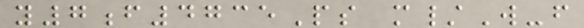y7f4735Ps m/W-f
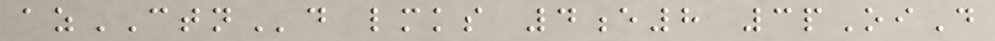azCTNd lmks 4e8 3pOiD
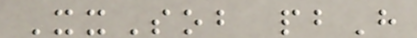XxSob pbH
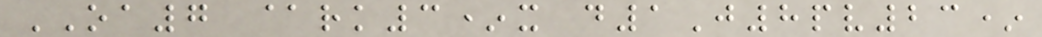OA7 @rk3*x d1J8pv23*
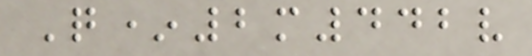Q*2m442v
